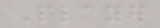Player
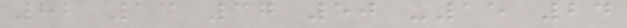82 13 37 50 -15 24
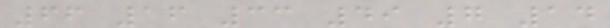66 16 33 49 7 14
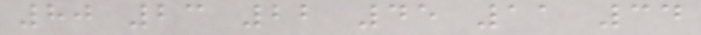80 23 22 45 11 34
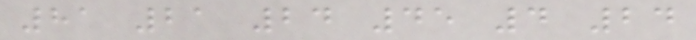81 21 24 45 4 24
